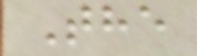The
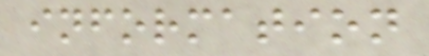information
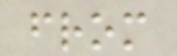from
